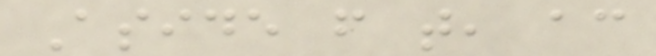Aside from that, according
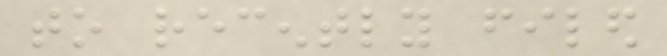to recently filed
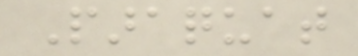Paraquat
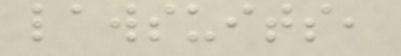lawsuits,
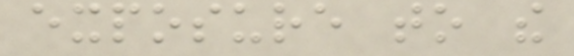exposure to the
